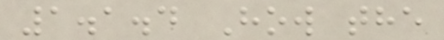1.1.4 How the
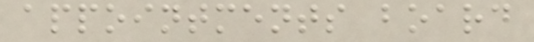appointments board
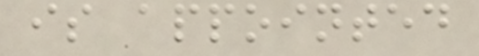is appointed
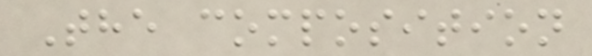The composition
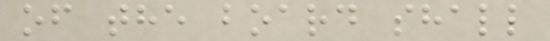of the board shall
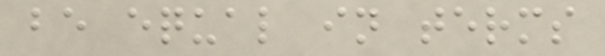be equal in terms
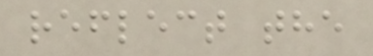reflect the
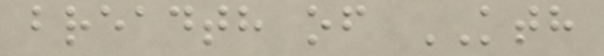breadth of KTH
